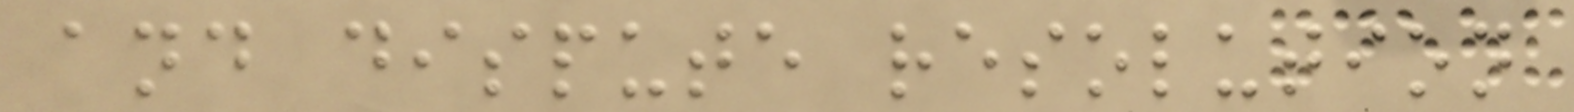and dispute resolution
